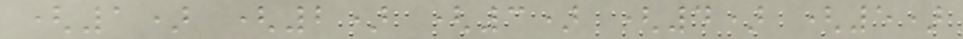(1) (2) (3) (4) (5)
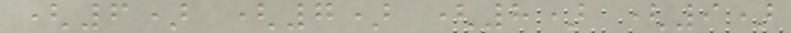(6) (7) (8) (9)
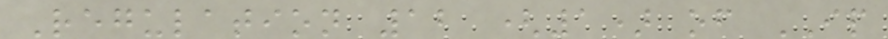Regulation 12 (1) of IP
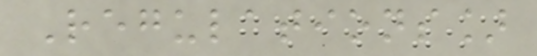Regulations]
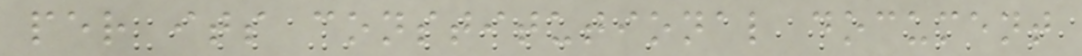per its constitutional document
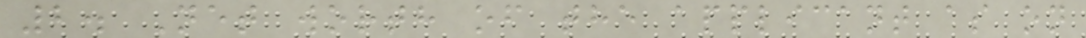2. Net worth of the applicant as on
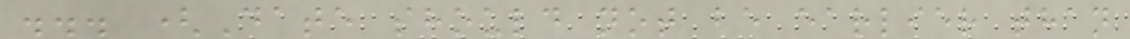... (Date should not be earlier than
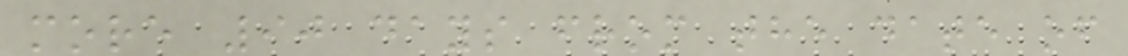more 90 days from the date of
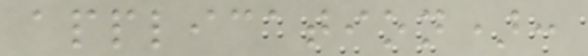application):
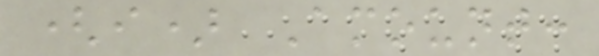(i) Amount:
